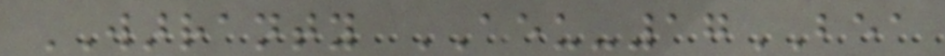WARRANTY AEU-17BEA
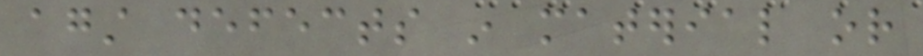against defects in material or
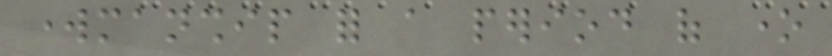workmanship for a period of one
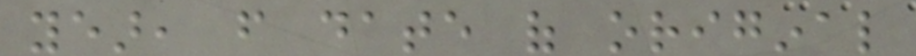year, from date of original
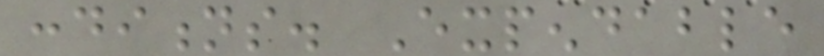conditions. Expendable
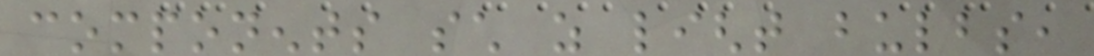components such as light bulbs,
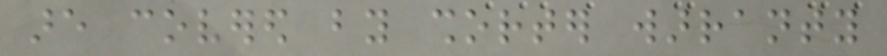are covered by shorter warranty
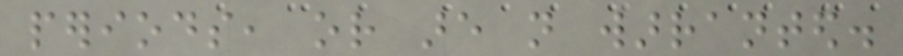periods, or are not warranted.
